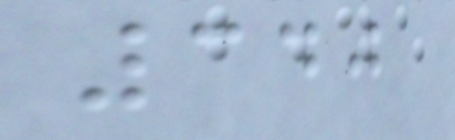340
